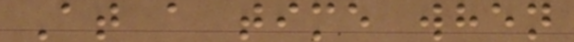At a time when
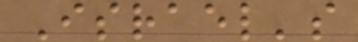Israel's
